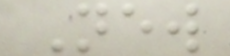New
